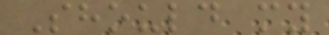Should my
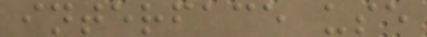interface use
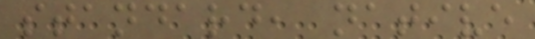standard, native
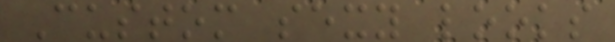Custom sexy looks
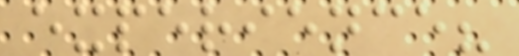experience?
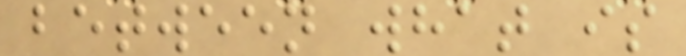between what is
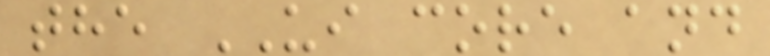the UI core and
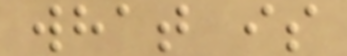what is
